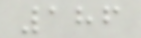186
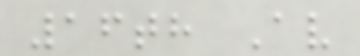16th Av
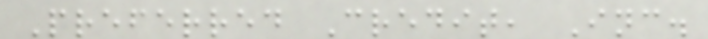Preferred Credit, Inc.
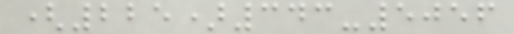(225)343-5056
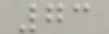73
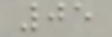05
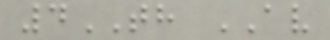4TH AV
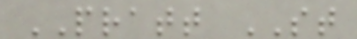PRATT ST
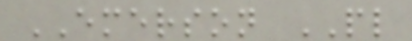EMERSON PL
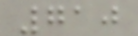710
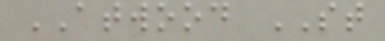ATWOOD ST
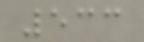533
